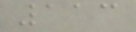113
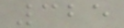325
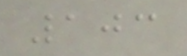103
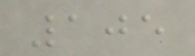105
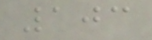103
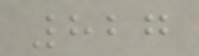827
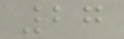27
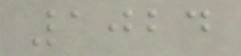1024
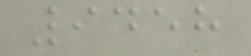9458
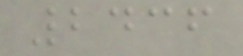2436
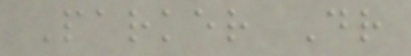Parker Dr
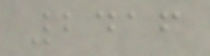2416
